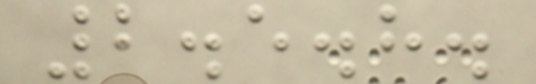2.5.8.
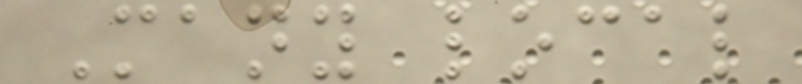Many local
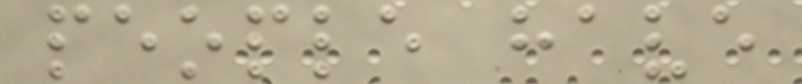people have
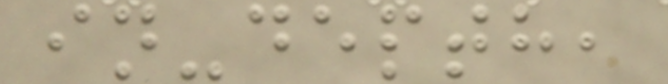in-depth,
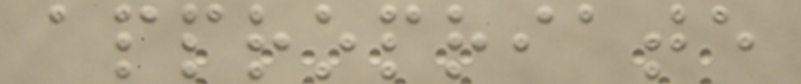appropriate
